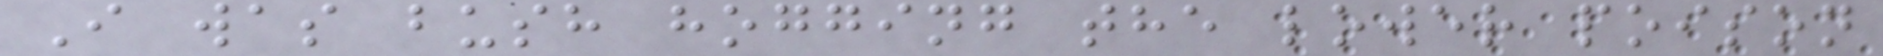I was bush hogging the lower poison
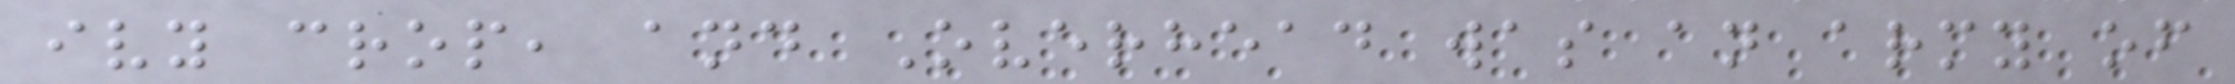ivy crop, and Overhead was an army of
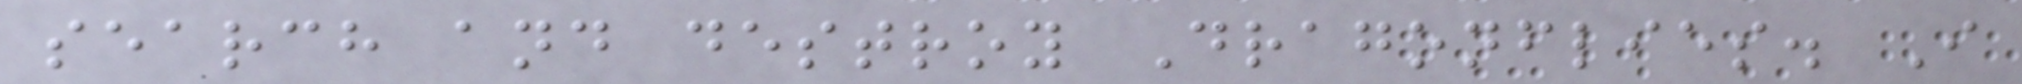search and destroy Dragonflies. I
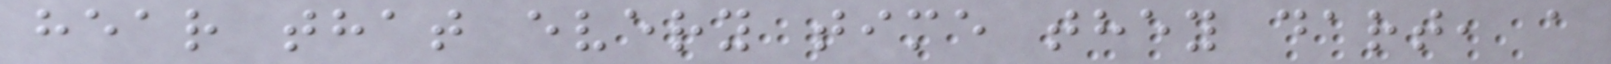hear that every time they dart, a
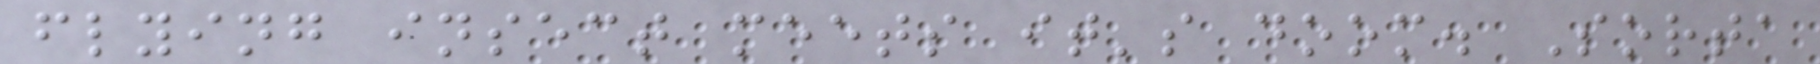flying insect meets it's doom. Sorta
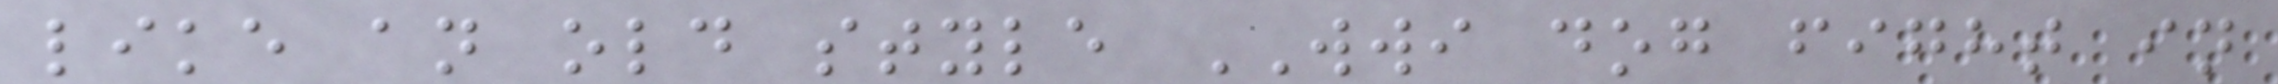like an old style WWI dog fight in
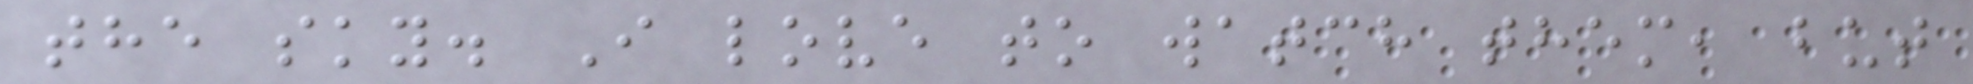the sky. I love to watch them, but
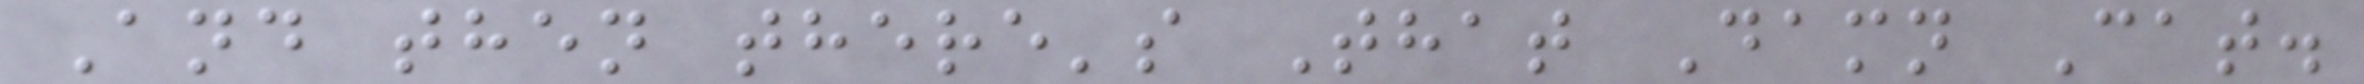And then there's That Damn Cat.
